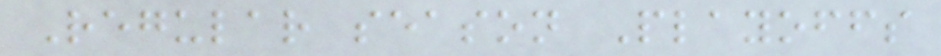Regular season Playoffs
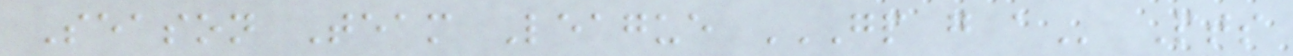Season Team League GP G A Pts
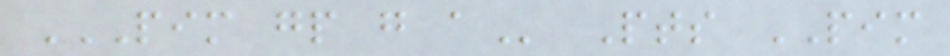PIM GP G A Pts PIM
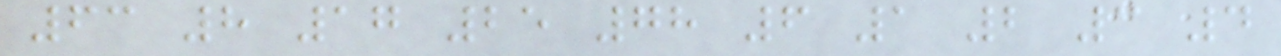63 8 17 25 78 6 1 2 3 4
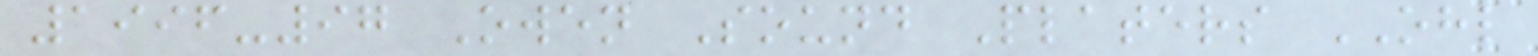1996-97 Owen Sound Platers OHL
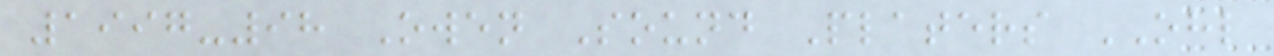1997-98 Owen Sound Platers OHL
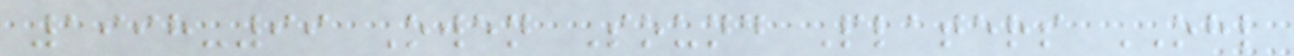1998-99 Owen Sound Platers OHL
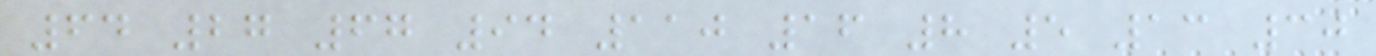64 27 67 94 110 16 8 5 13 30
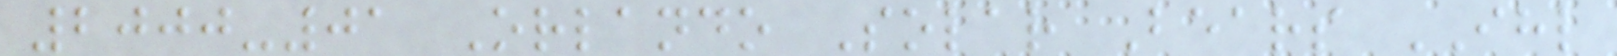2000-01 Orlando Solar Bears IHL
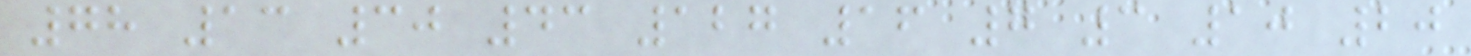78 13 30 43 127 16 7 3 10 20
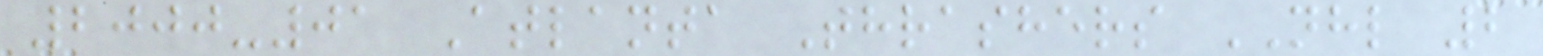2000-01 Atlanta Thrashers NHL 2
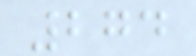274
